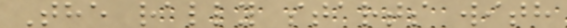The rally starts with
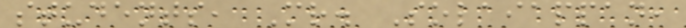students, Mr. Solaiappan,
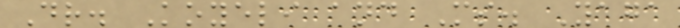Dr. Koyeli and Ms. Yaga
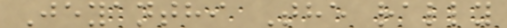Jeyanthi The rally
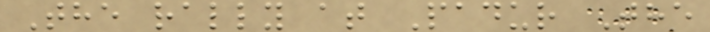The rally at Padur The
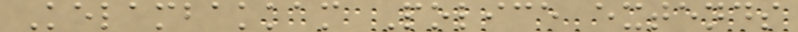Kelambakkam Police extends
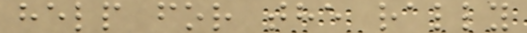help for the rally
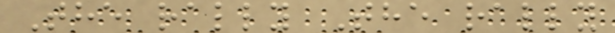The rally The rally
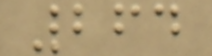264
